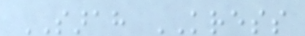SARAH KRESS
